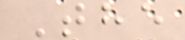The
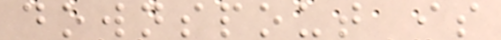downspout is
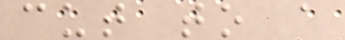cut to a
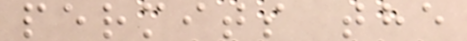permits the
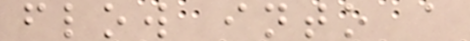flow into a
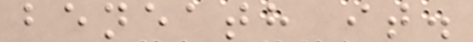beneath it.
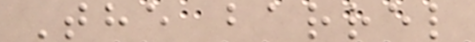The barrel
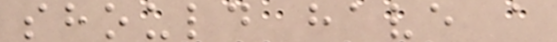should have a
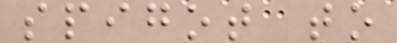spigot to
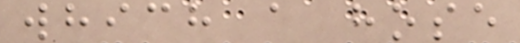which a hose
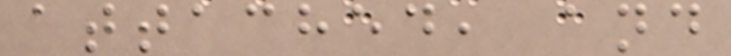attached, and
